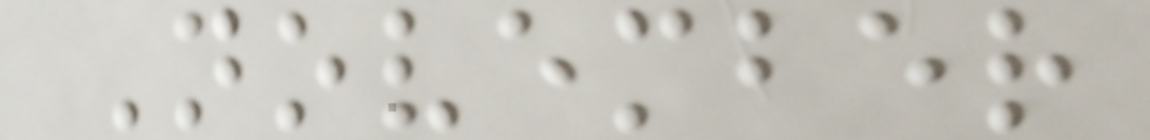November
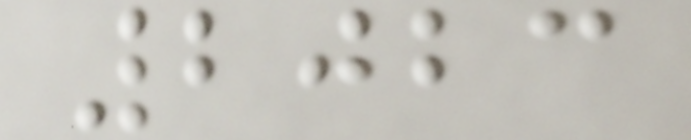2023
